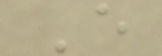E
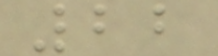22
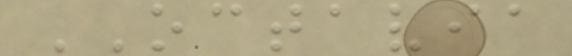OCTAVIA
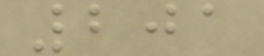201
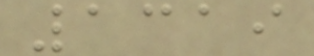1319
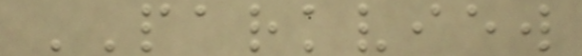PARKVIEW
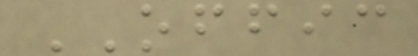OFFIC
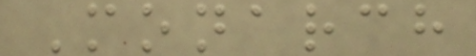Monarch
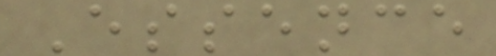Essence
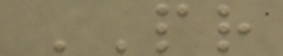PR
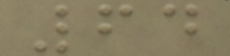64
